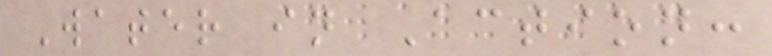Water in Action:
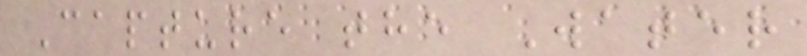Capture the Water
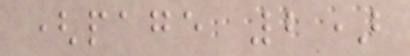(page 2)
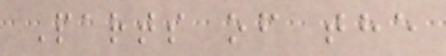Parts of the
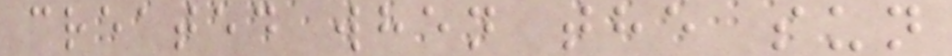created when the sun
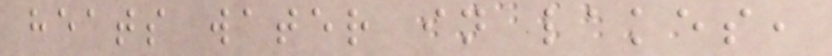heats water in lakes,
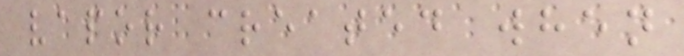vapor created when
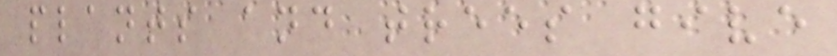plants and trees give
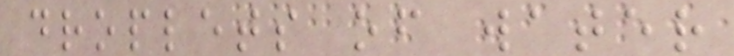droplets of water
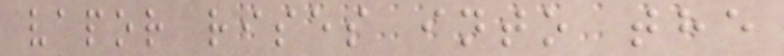vapor rises into the
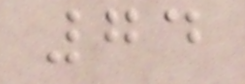74
